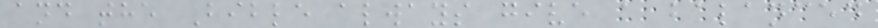and the Bible always give a balanced
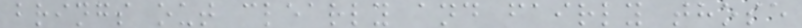brings out clearly and fairly those
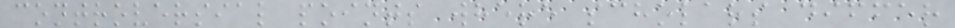controversial points where scholars differ
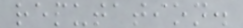reputation.
